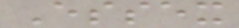Essex
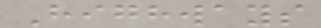Highways
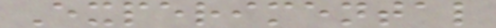Experimental
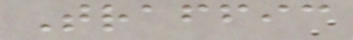Traffic
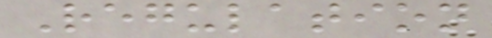Regulation
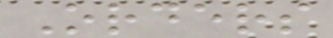Orders
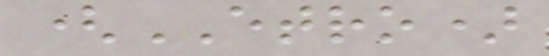(ETRO)
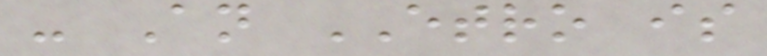- An ETRO is
